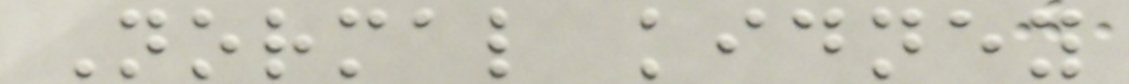Normal kidney
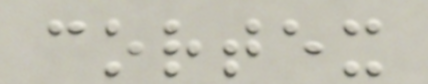cortex
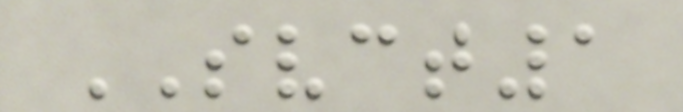SVCT1
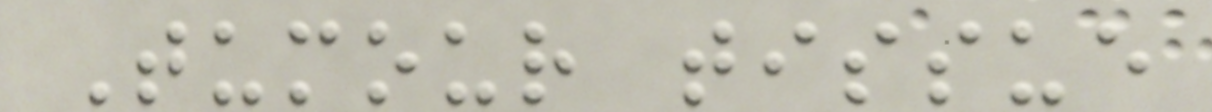Tumour tissue
